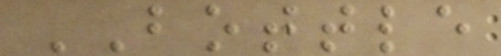BOTTLE
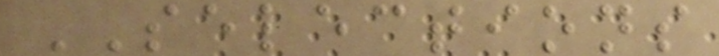SELECTIONS
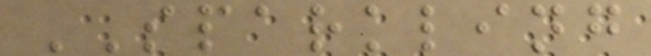SPARKLING
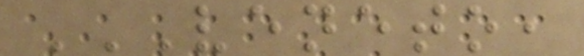VENETO,
